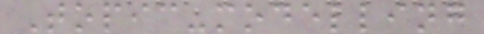Topic-modelling
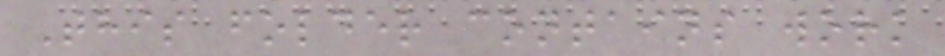This folder contains work
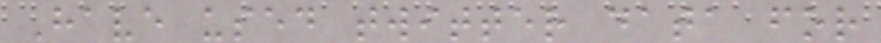Have used twitter data for
